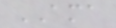AMA
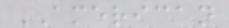AMERICAN
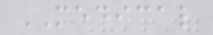MEDICAL
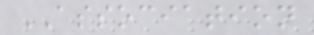ASSOCIATION
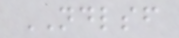NDLSF
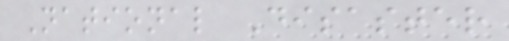National Disaster
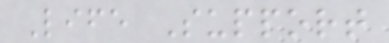Life Support
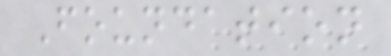Foundation
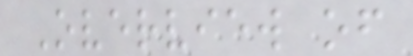Overview of
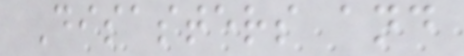Disasters and
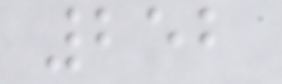252
